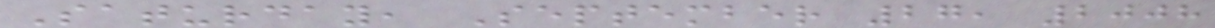Saturday, September 27, 2008
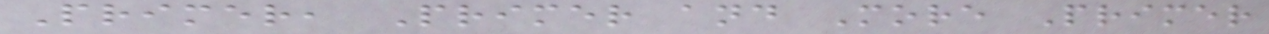Primer, Primer and More Primer
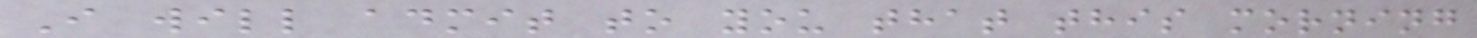I will admit to you that this morning
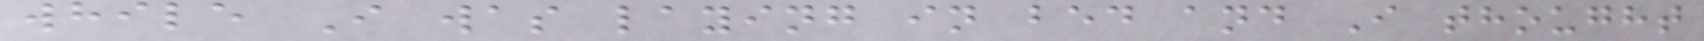while I was laying in bed and I thought
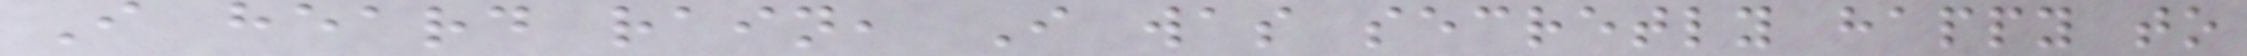I heard rain, I was secretly happy to
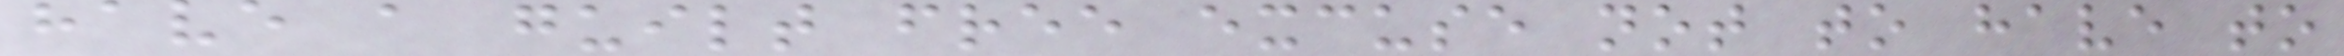have a guilt free excuse not to have to
